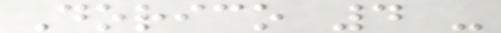Dorico 4 -
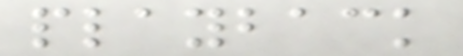playback
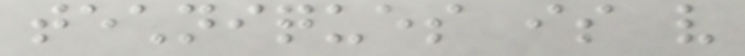techniques is very
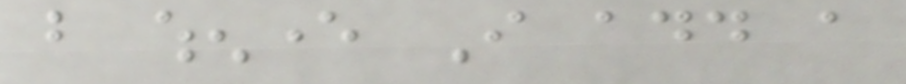but whenever I add a
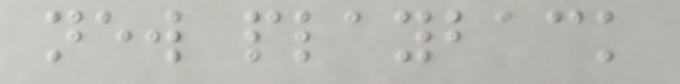new playback
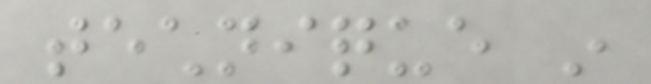technique in
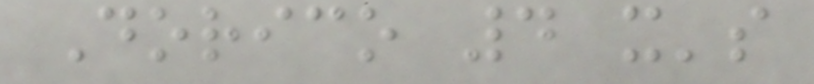Dorico 4 it's
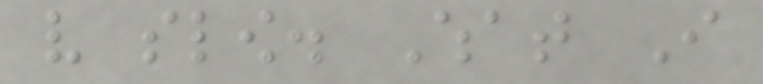very slow. What I
